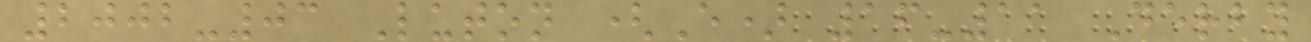2002-03 Luton (E) 16-11 Derby
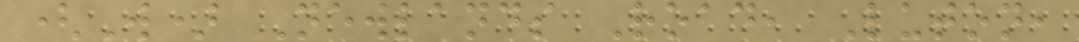(W) Newlands Road, Luton,
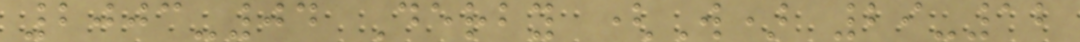2003-04 Derby (W) 29-12
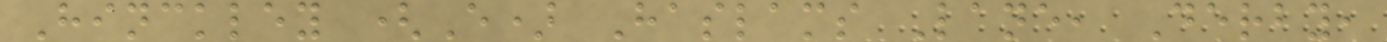Hinckley (E) Haslams Lane, Derby,
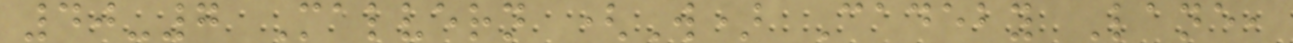40-7 Malvern (W) Cadeby Lane,
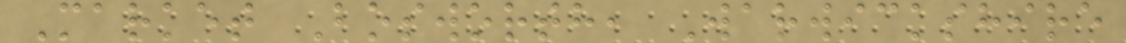Market Bosworth, Warwickshire
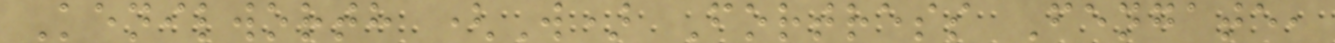Kenilworth (W) Fortress Fengate,
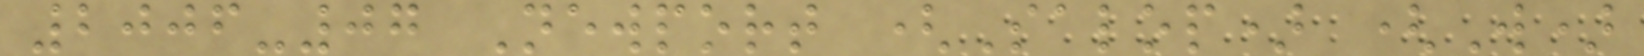2006-07 Newport (Salop) (W)
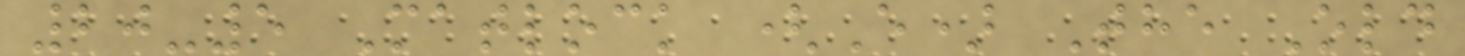20-5 Matlock (E) The Old
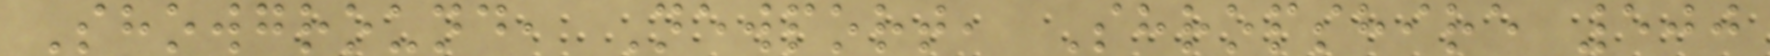Showground, Newport, Shropshire 500
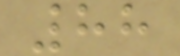88
